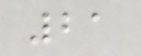21
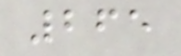265
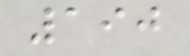190
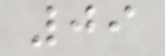09
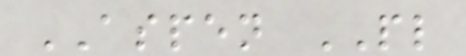ASPEN PL
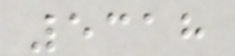5318
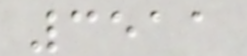3511
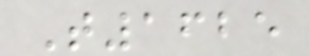T1625
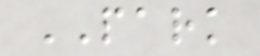PARK
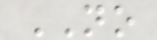NO
